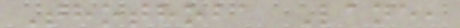Thothoba Lane,
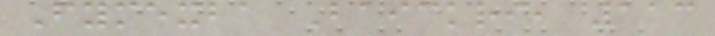Fymexba Baickri, 113
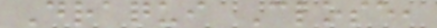Draqui Close,
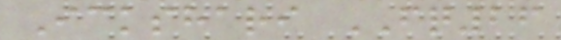Ickshari FQ26
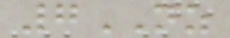7NZ
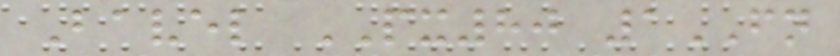Bavel PX80 1FN
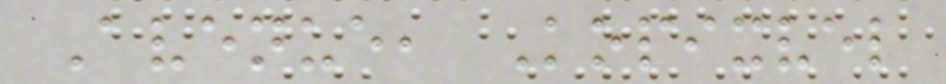Avenue, Kopixvel
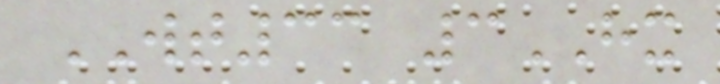WT33 3HX
